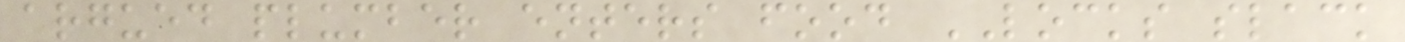argued plumber enters food LOCKS slack
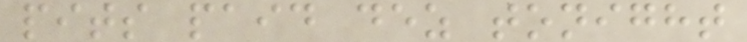pits paid dez tonight
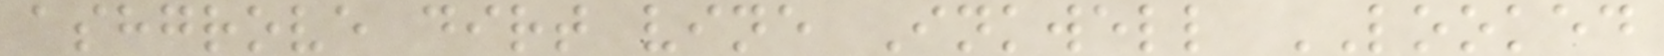ashgrove dirt vine Inkwell LOOKED
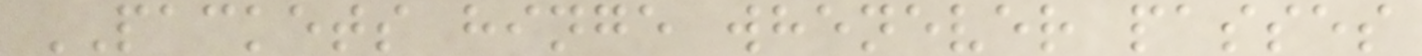PACKETS hinge whenever passes
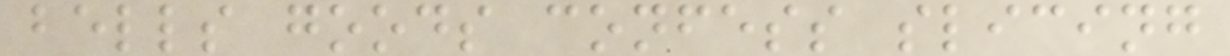bells goods confess slicing
